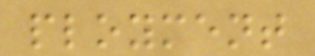ployment
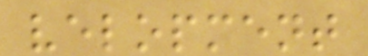velopment
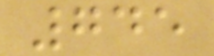745
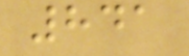841
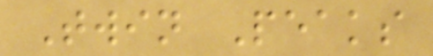Twin Peaks
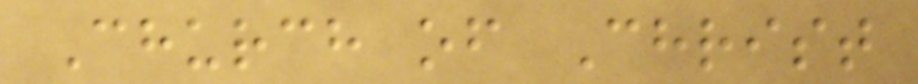Church of Christ
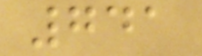741
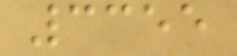3355
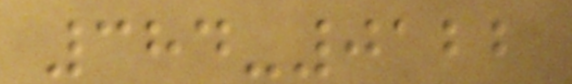384-0122
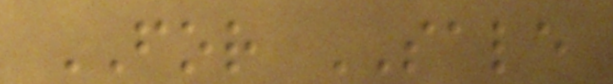FOR SALE
